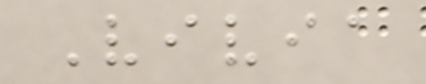Vivia
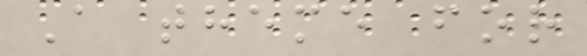A theme for
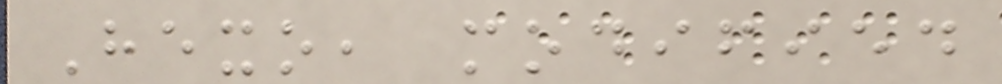Hexo, modified
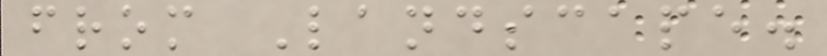from Landscape.
